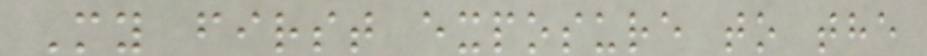My first exposure to the
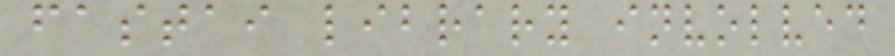fastai library involved
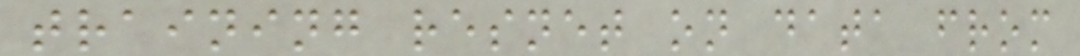training resnet on data from
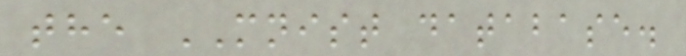the MNIST database.
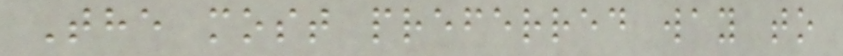The most preferred way to
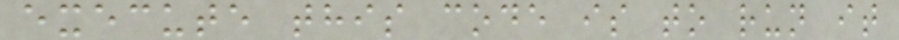execute this code is to run it
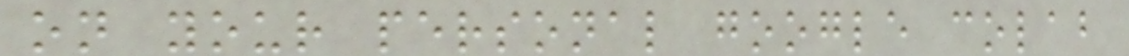on your personal google colab
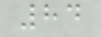84
